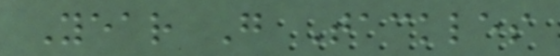Year G Tackles
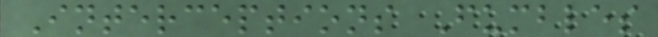Interceptions Fumbles
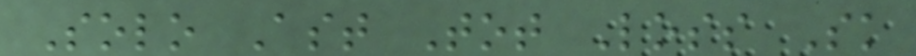Solo Ast Tot Loss Sk
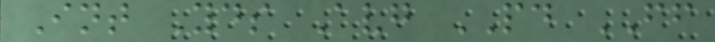Int Yds Avg PD FF
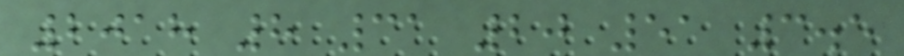2018 8 31 20 51 3.5
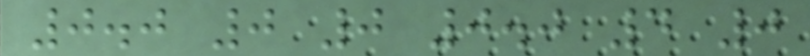0.0 0 0 0.0 4 0
